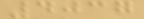4037
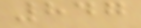847
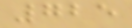725
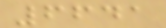6641
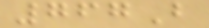767B
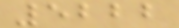5222
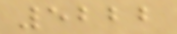5222
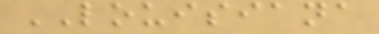LOUISIANA
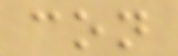con
